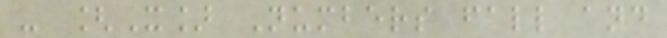- [X] Numbers fall and
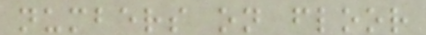numbers on floor
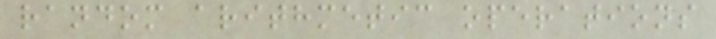random arithmetic operations
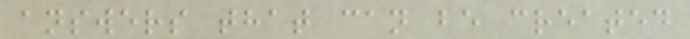answers that can be created
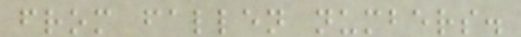from fallen numbers.
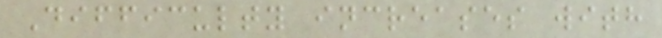Difficulty increases with
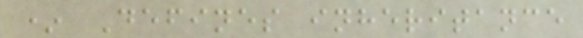* Defines inheritance
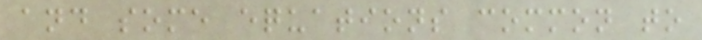and some equations common to
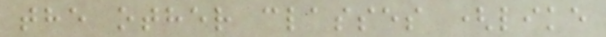the other classes (like
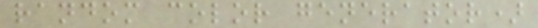random color generator)
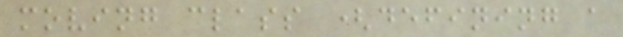moving class (defining a
